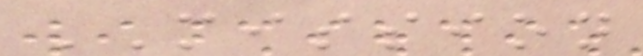MISSION
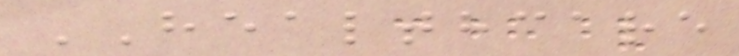HEALTHCARE
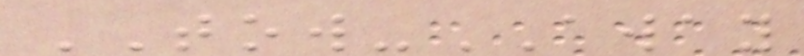TOW-AWAY
